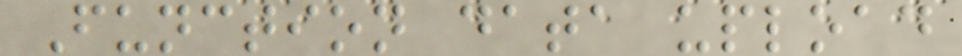Function data upload
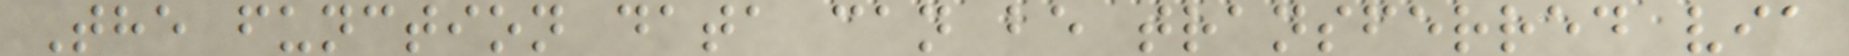The function data can be transferred via
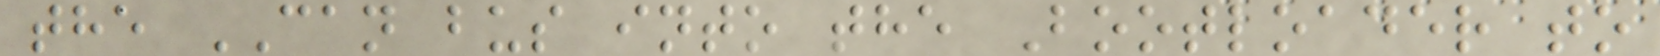the CAN bus into the Bootloader to
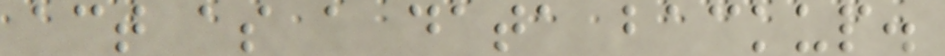act as a data backup.
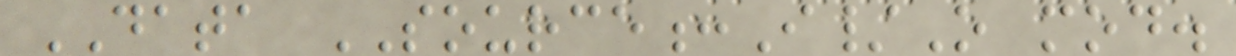DATA SOURCE:I/O mod.
